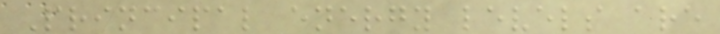Principal energy levels are
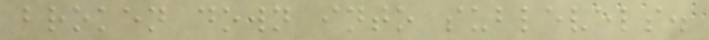broken down into sublevels.
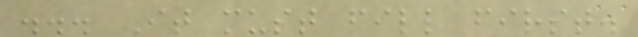... It must fill first.
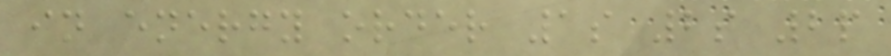in energy order 1s 2s 2p
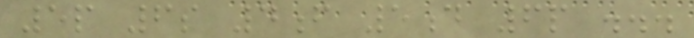5p 6s 4f 5d 6p ...
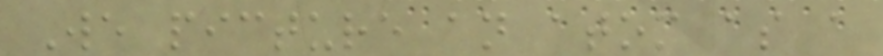We picture an atom as a
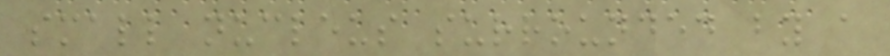small nucleus surrounded by a
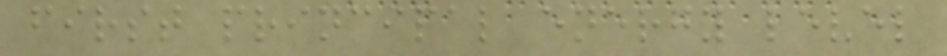first principal energy level
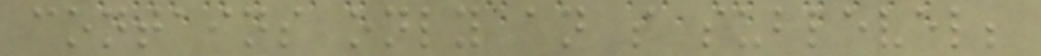contains only an s sublevel;
